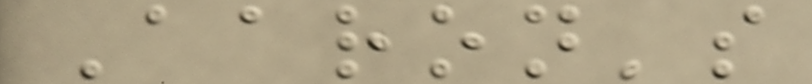Aaron's
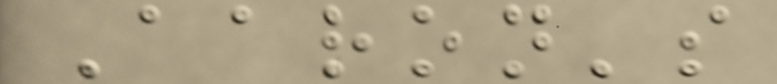Aaron's
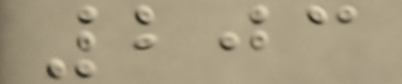203
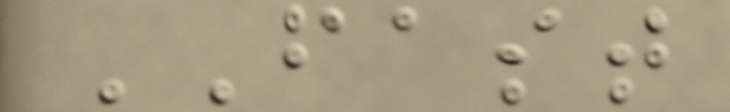FAST
